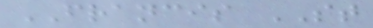FRANCIS ST
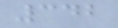342
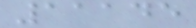11145
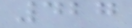427
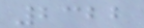2322
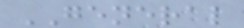GENERAL
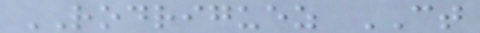RODRIGUEZ CT
